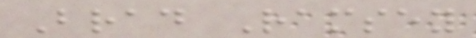Brad Ramsey
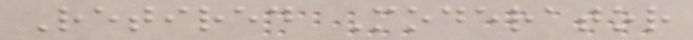Retired Moderator
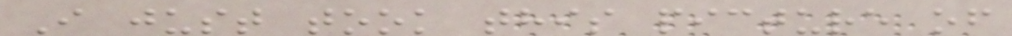I just took this picture of
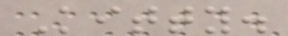Kitty.
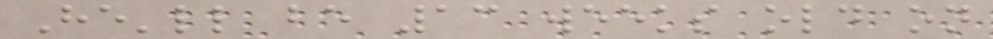He'll be 13 weeks old on
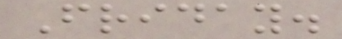Friday.
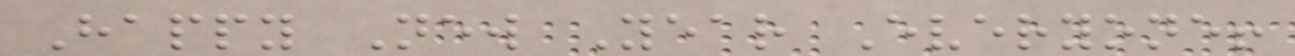Happy New Year Everyone!
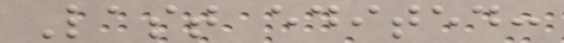Last edited:
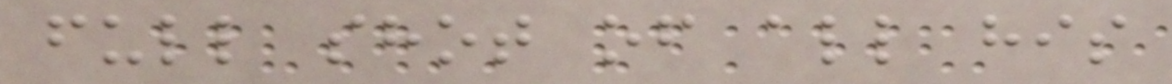full shot of all his
